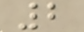2
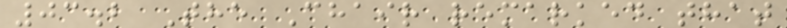03.2 The Chair remarked that
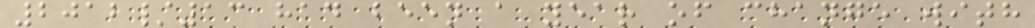2012/13 had been a year of change with
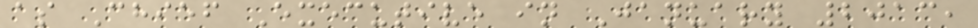as Chief Executive in January 2013,
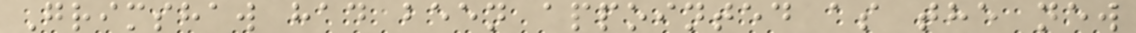Grimshaw had been appointed as the new
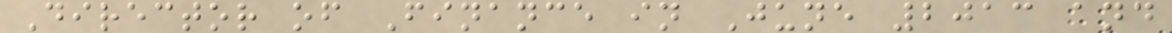Director of Finance in June 2013 and
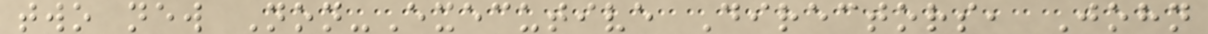two new Non-Executive Directors, John
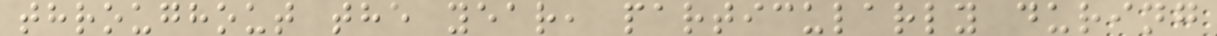throughout the year, particularly during
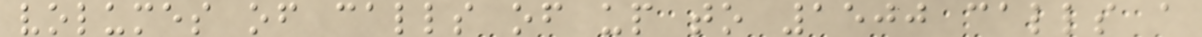volumes of calls of up to 1500 calls a
